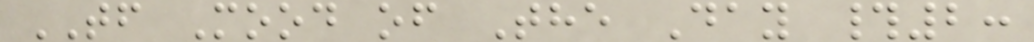TF Mood of The Day #2:
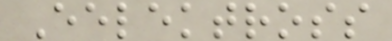Eelektross
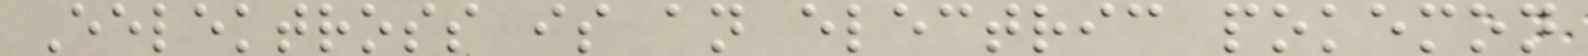Eelektross is an electric pokemon
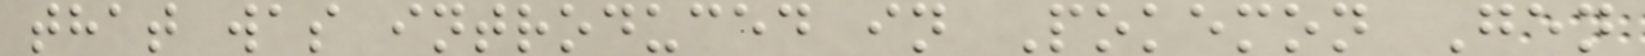that was introduced in Pokemon Gen
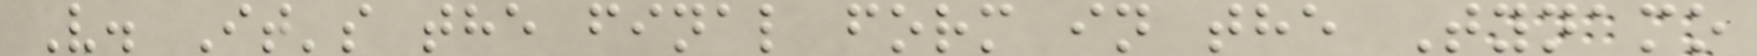V. It's the final form in the Tynamo
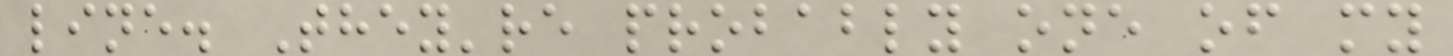line. They're probably one of my
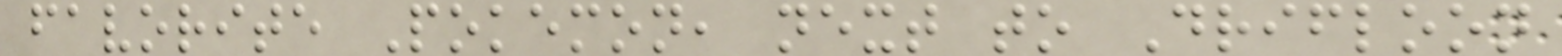favorite Pokemon, next to Drifloon
